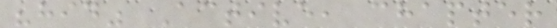"hid" Active, chapter
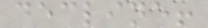decline!
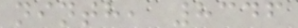ninth, 8346
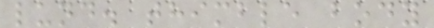lund. thimble body
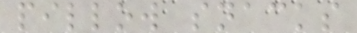pillow snacks
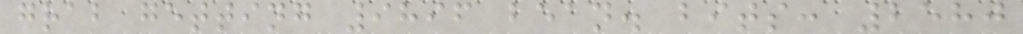grab getting 9896 bean. bits: 2580
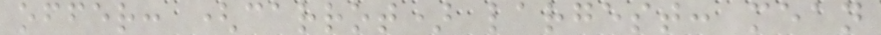offer: (carrot) largest: mean
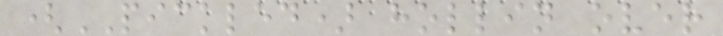(PICKLED) hollin over
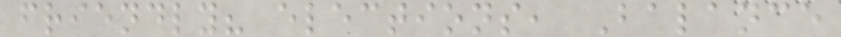friendly? elections, Balance
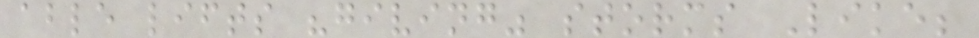able lifts "giving" storms Like;
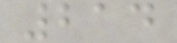214
